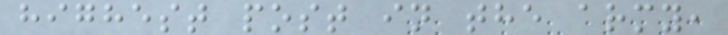highest post in the army,
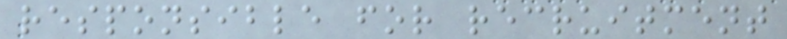responsible for recruitment
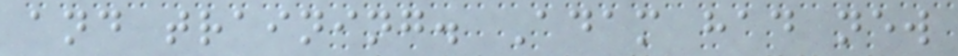and training. Adam had new
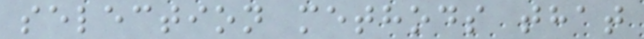selection methods that
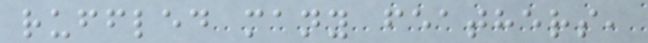ruffled many feathers,
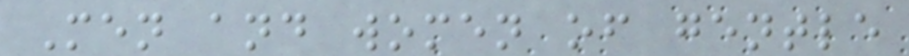Men and women of gentle
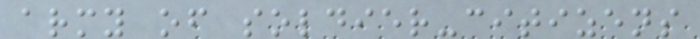army of soldier-citizens
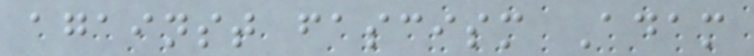against fascism Adam
